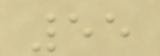55
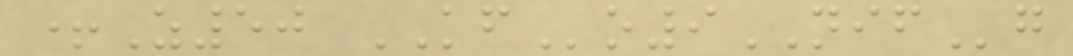+Z50 KFo9NIFg
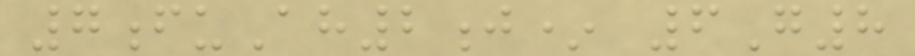7fuAh2j* 6G8
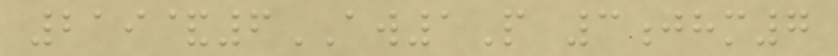219&6AW1P 3jhm7
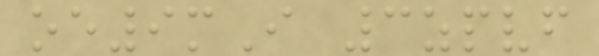oe9mI 3zpvf
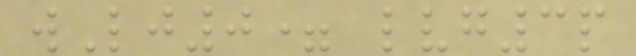wLj0= lvg3p
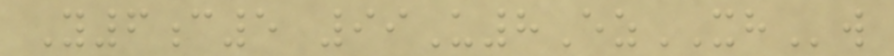Y6c5 99U8EzXHw
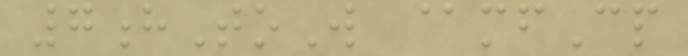7hToW @mfCp
